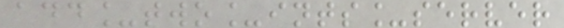add_two_ints_server
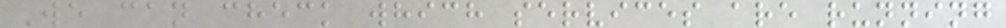We can check which services are running
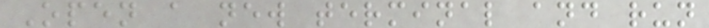Open a new terminal and run
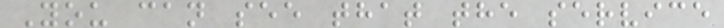You can see that the service
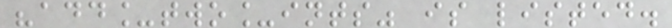"add_two_ints" is listed.
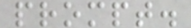prompt.
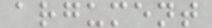argument
